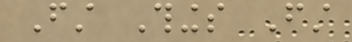First Things First
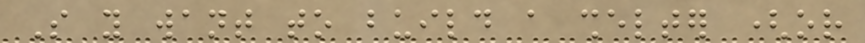So you want to build a shelter (or
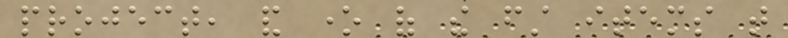project, and one of the first items that
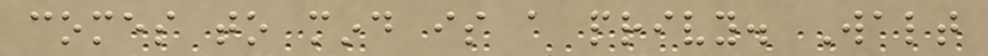comes to mind is a privy. Walt
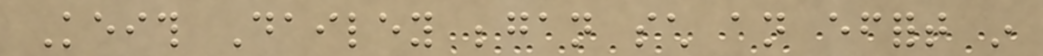Keith Dailey began such an effort in
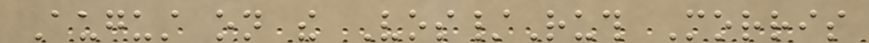August on the Vos/Ruth Morris
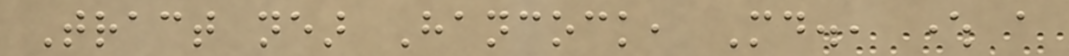Tract near Hancock, Md., where a
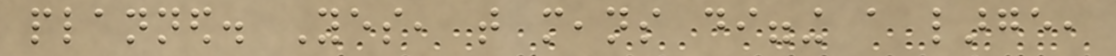planned. Yes, that means digging a large,
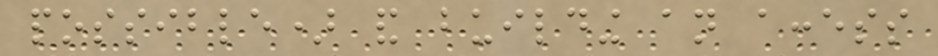possible) and building an access
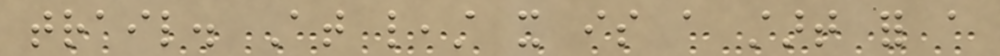trail. At least it is a start for a
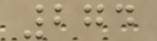274
